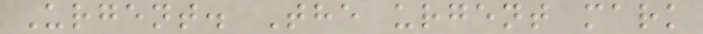Urgent. The urgent mark
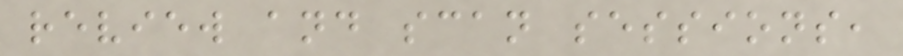review and scan sessions,
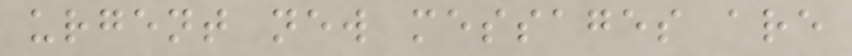urgent new messages are
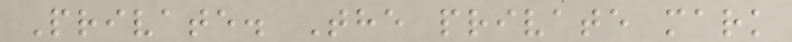Private. The private mark
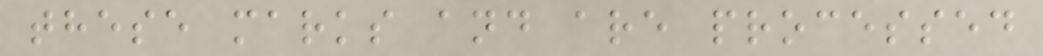these marks and are processed
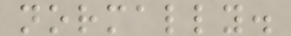normally.
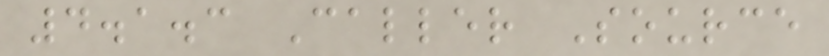4.1.3 Caller Source
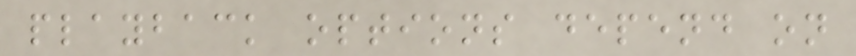playback options depend on
